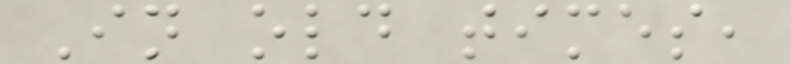In old times,
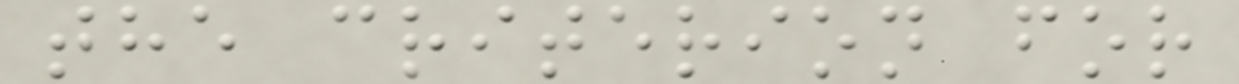the criterion for
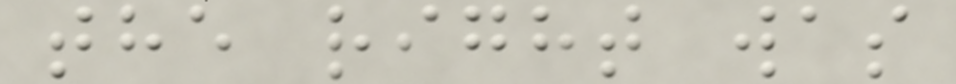the right was
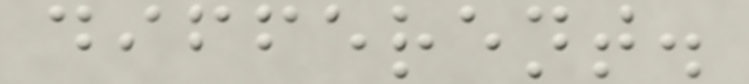different.
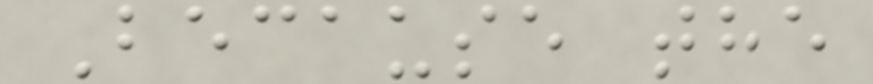Because the
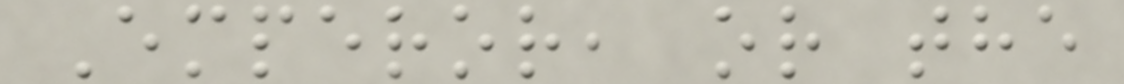Emperor, or the
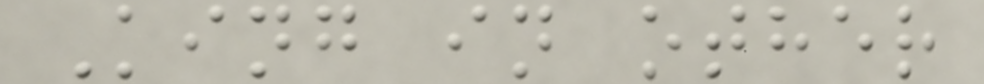King in other
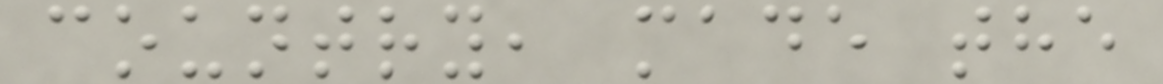country, made the
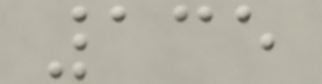135
